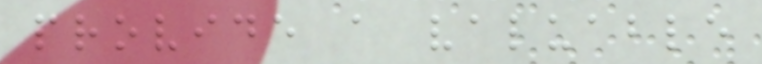provide a valuable
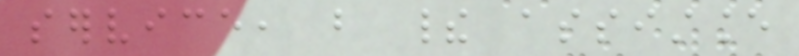service, but their assistance
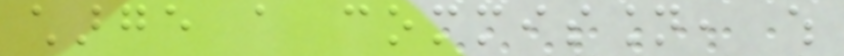charge a commission, which
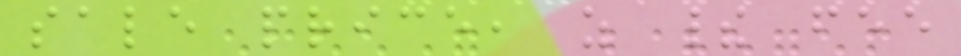sale price, as their fee
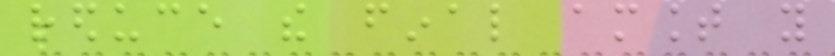reduce the final amount you
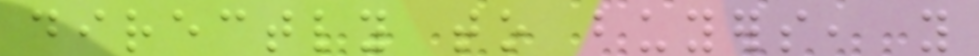directly to buyers, you
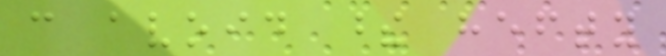can avoid these hefty
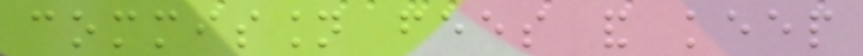commission fees and keep
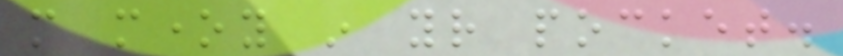more money in your pocket.
